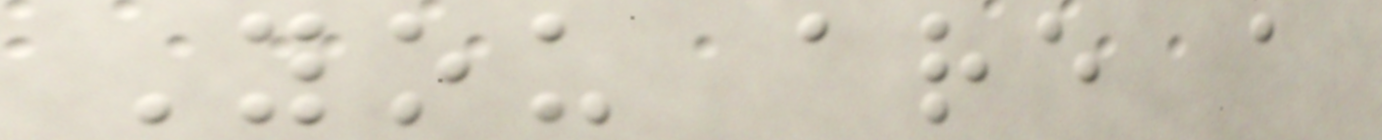You are a
